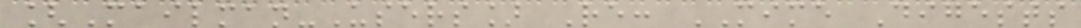[Mailman-Users] Re: MIME Digests
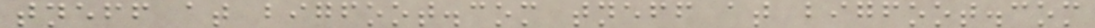tneff at bigfoot.com tneff at bigfoot.com
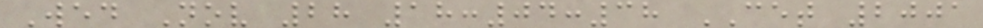Wed Nov 28 18:04:38 CET 2001
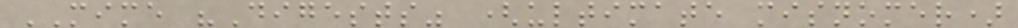MIME "Digests" (ultimate misnomer)
